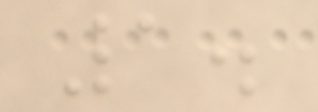1.
